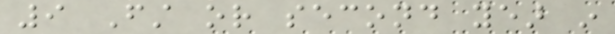9 First or second year in
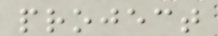project
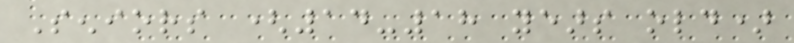Seniors (14-18 years old)
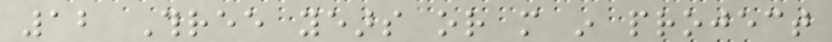12 Three years or more in project
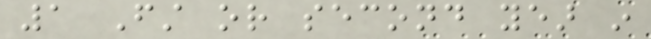1 First or second year in
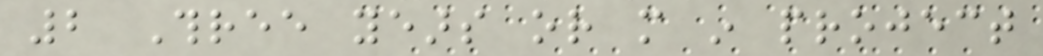2 Three years or more in project
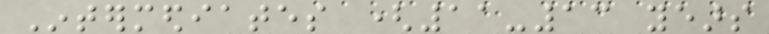Intermediates (11-13 years
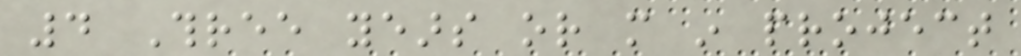4 Three years or more in project
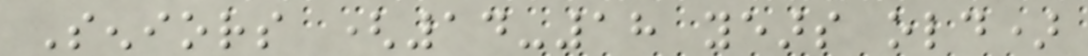Seniors (14-18 years old)
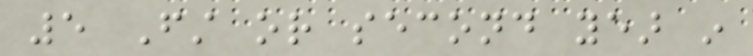5 First or second year in
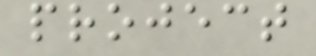project
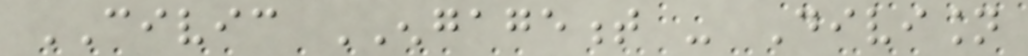CIVIC ENGAGEMENT - Division
